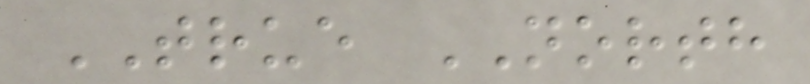TRUE NORTH
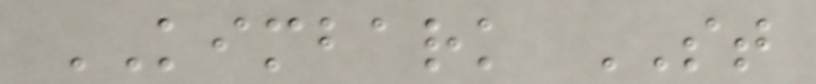KIMBARK ST
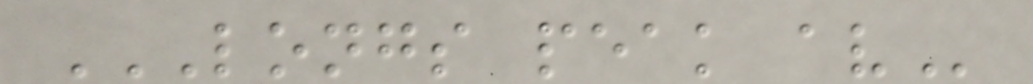LONGS PEAK AV
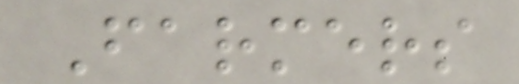Farmers
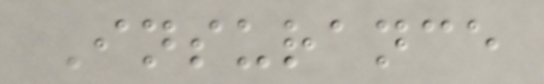Insurance
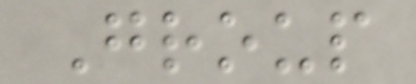Group
